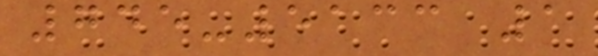745-5133 1
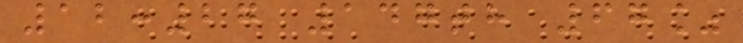12:27 147th 67%
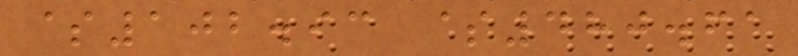$102.93 $480.61
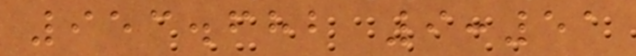953.682 9:51
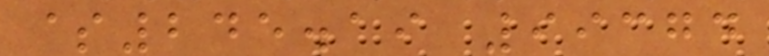$245.19 99374
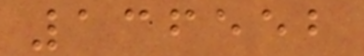136552
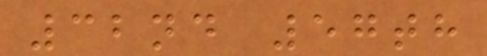32nd 57th
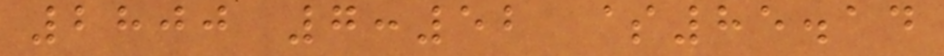2800 7:52 $85.14
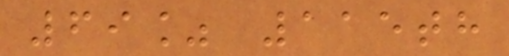69% 115th
